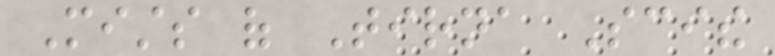Mists of Tirna Scithe
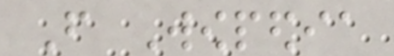From Wowpedia
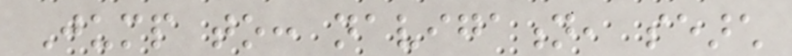Jump to: navigation, search
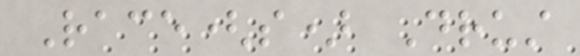Race(s) Drust
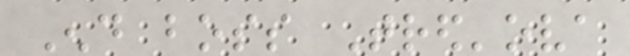End boss Tred'ova
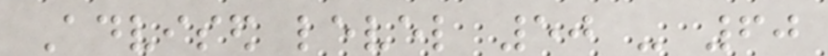Advised level 50 - 60
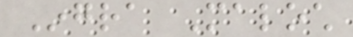Ingra Maloch
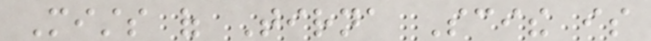Mists of Tirna Scithe is
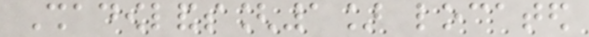Shadowlands[1] located
